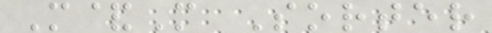M&M Sorter
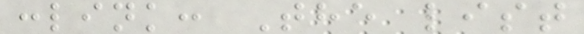:link: The list
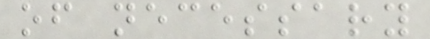of necessary
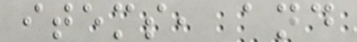items, and
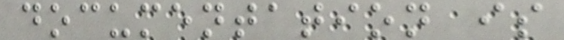documentation is
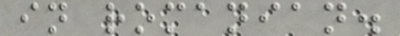in romanian.
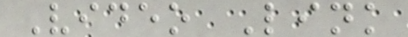Video Link
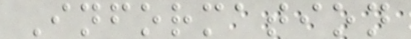Information
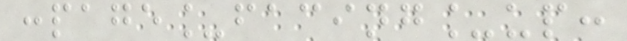:page_facing_up:
